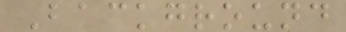Background
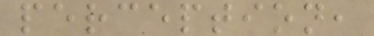perception,
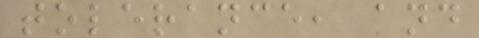tolerance, and
